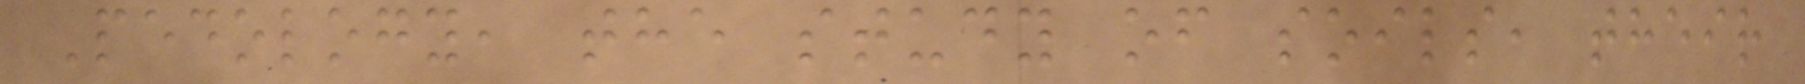Pedology, the study of soils, their
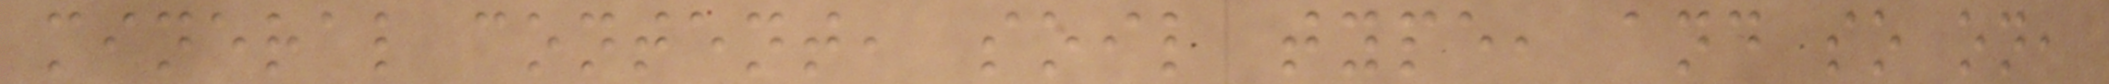mineral content, soil type, and so on,
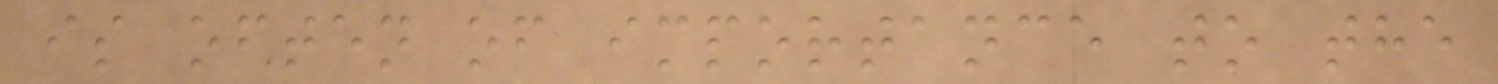is often of importance to the
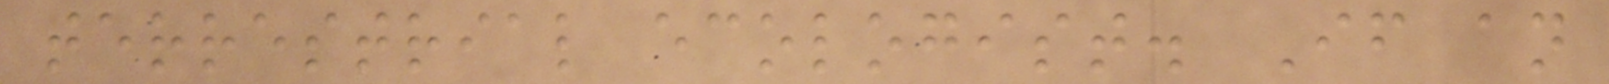terrestrial ecologist. If an
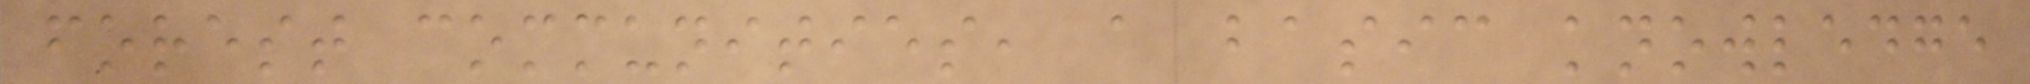forest communities, a basic knowledge
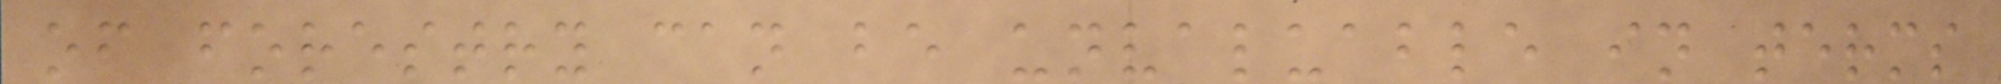of forestry can be unvaluable in terms
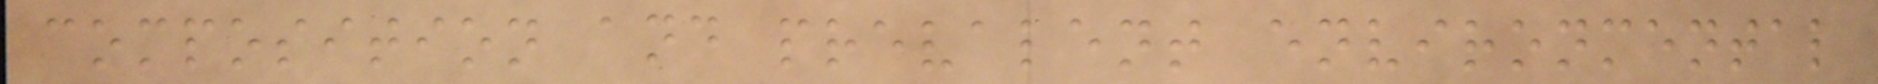composition and prevalent environmental
